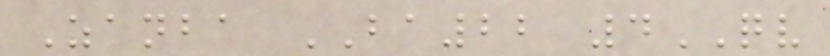Zanba BA22 4QV
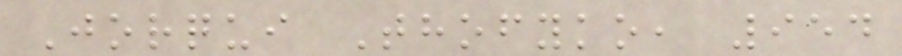Jorqui Thofyko, 954
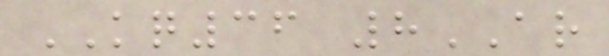KQ36 8AR
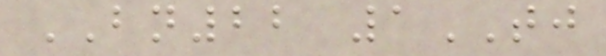BN22 1TJ
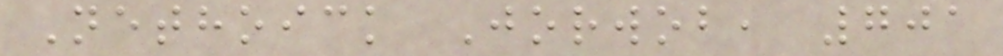Nethoick Jorwob, 701
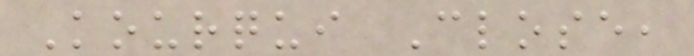Kourqui Close,
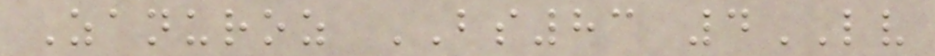Zanuroz BS83 4LV
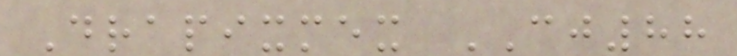Drapixmex CJ88
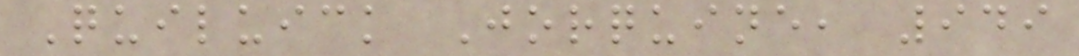Quiluick Jorquine, 949
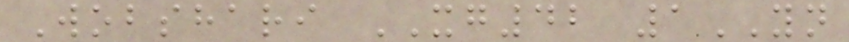Wobshari XG42 1YN
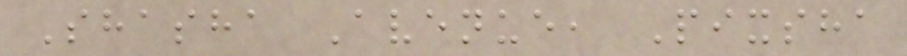Shasha Avenue, Pixsha
